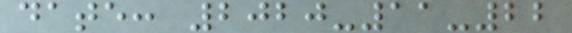date: 2020-11-22
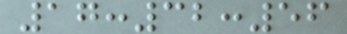17:32:56
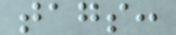tags:
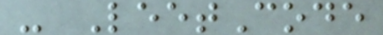- LeetCode
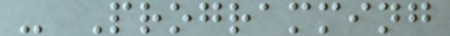- Programming
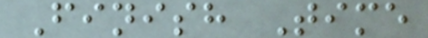Finish Time
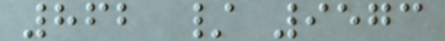862 / 9573
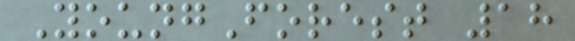YoungForest 18
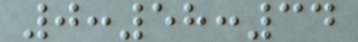0:58:34
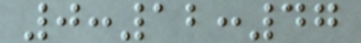0:12:47
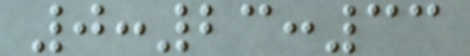0:23:33
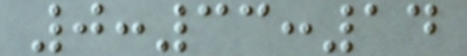0:33:14
